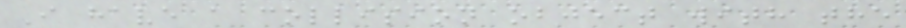I have a collision object with the
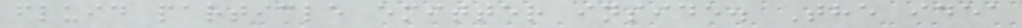fluid particle emitter inside. The idea
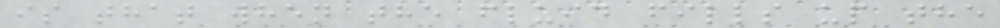is that when the fluid fills up the
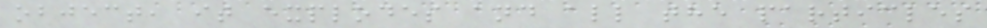object, it explodes and all the particles
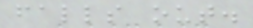falls out.
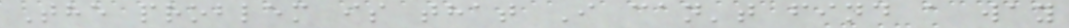The problem is that I can't find a way
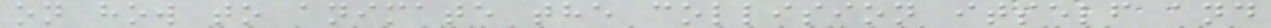on how to animate the collision itself and
